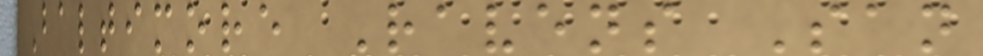Baltimore Ravens San
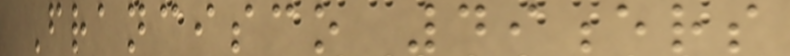Francisco 49ers
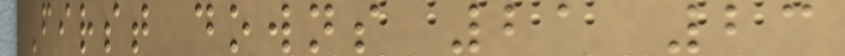First downs 21 23
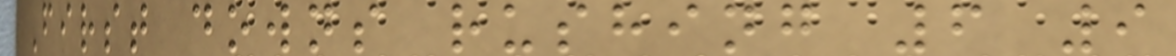First downs rushing 6 9
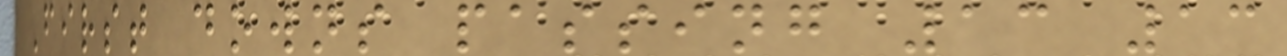First downs passing 13 13
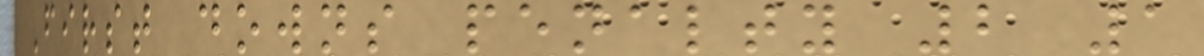First downs penalty 2 1
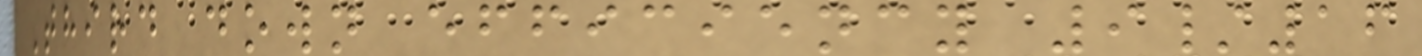Third down efficiency 9/16
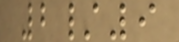2/9
